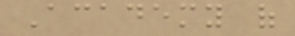Academy of
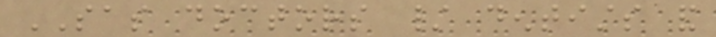SAS doctors / dentists and
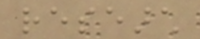research
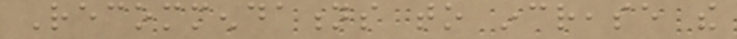Recommendations to increase the
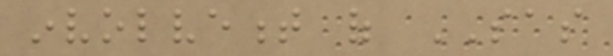involvement of SAS
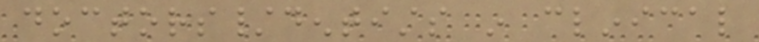doctors/dentists in clinical
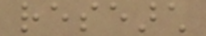research
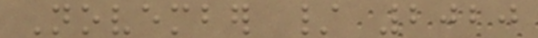November / 2020
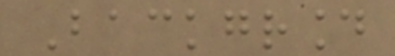Background
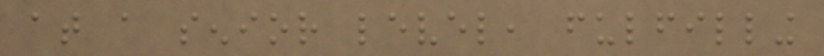at a senior level, fulfilling
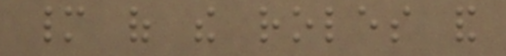many of the roles and
